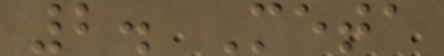2. Meta
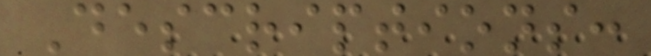Descriptions:
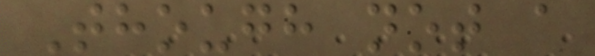Though not a
